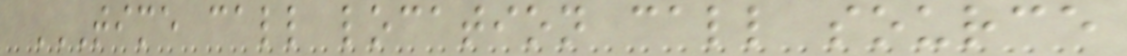TIME CALL LOCATION CALL SOURCE
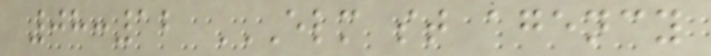08:12 ELM ST AGENCY
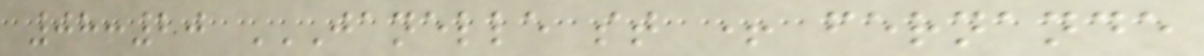08:20 JANELLE ST + FERNANDE
